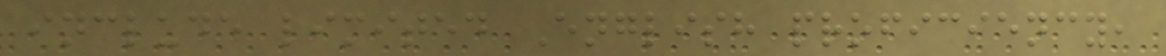include limited English proficiency,
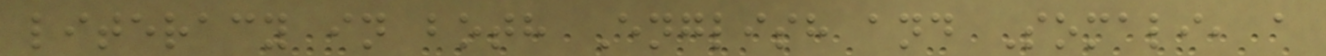literacy in both English and Somali, a
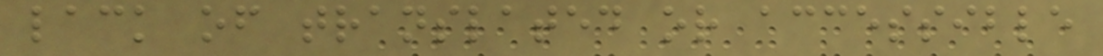lack of translated or accessible
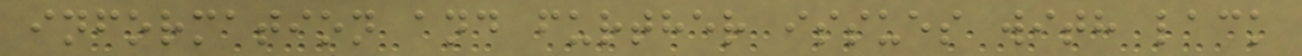information and further issues with lack
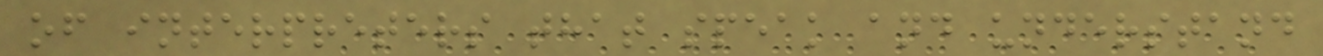of interpreters that speak and understand
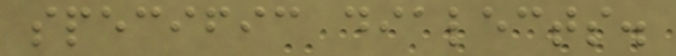specific dialects.
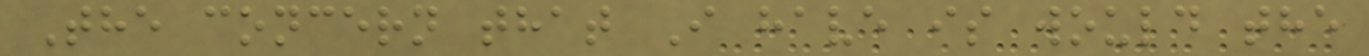The concern that I have is would the
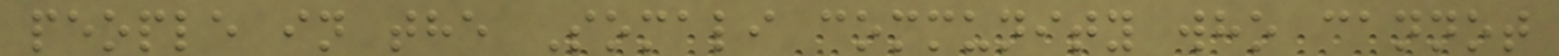people in the Somali community who cannot
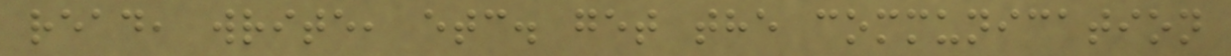read, write, etc. get the communication
